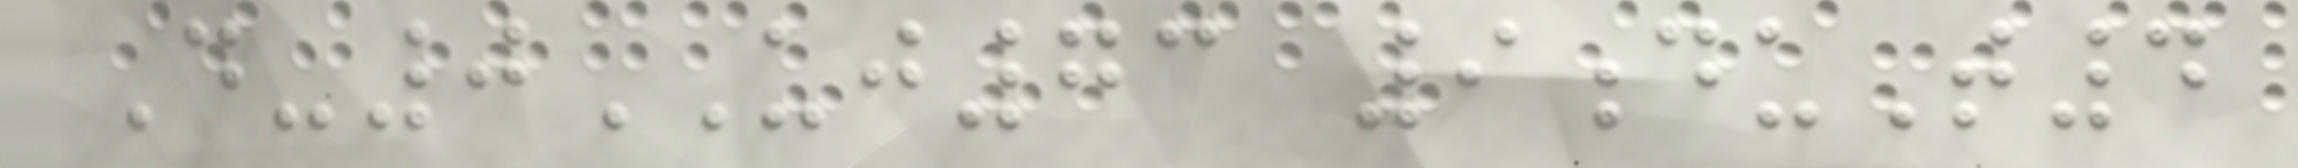D-0UJ73 9duT4
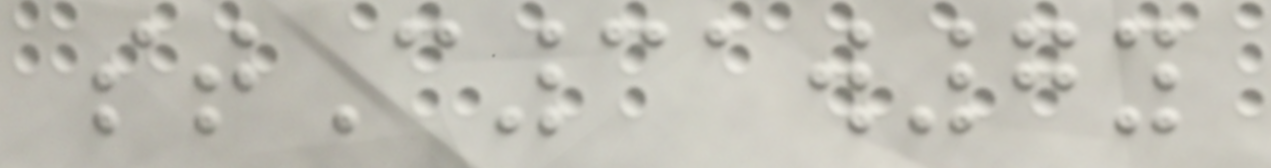stC31w7y
